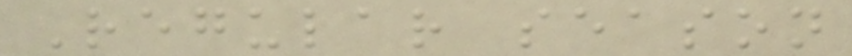Regular season
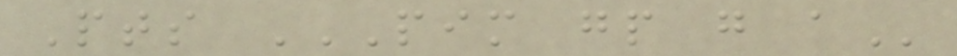Pts PIM GP G A
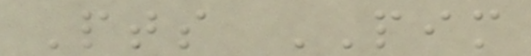Pts PIM
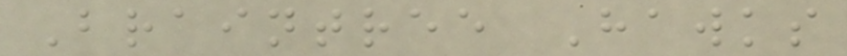Braintree Hawks
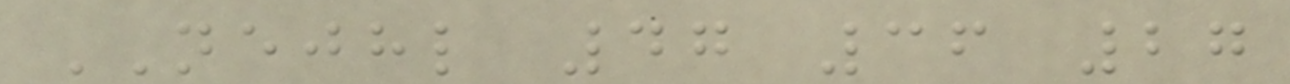NEJHL 47 36 27
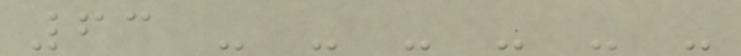63 - - - - - -
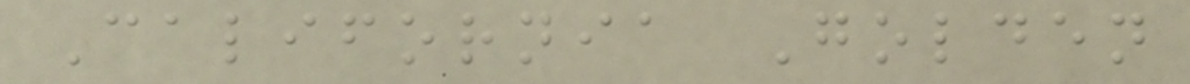California Golden
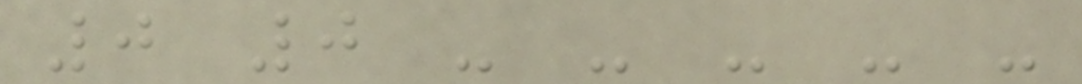0 0 - - - - -
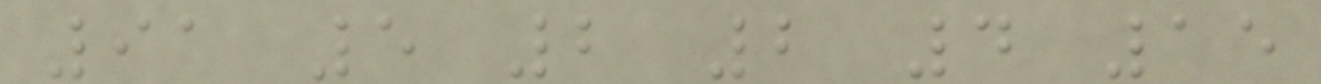91 5 2 2 4 15
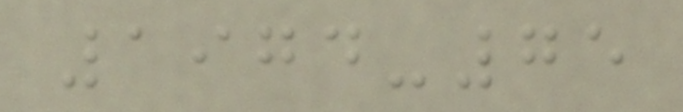1974-75
